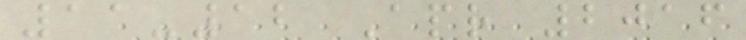11-12 Apr 2016
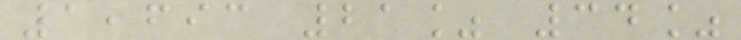1,693 21% 34%
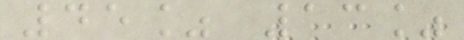45% 13%
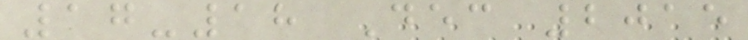17-18 Dec 2015
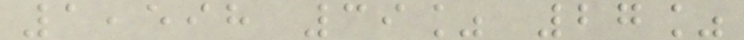1,598 39% 27%
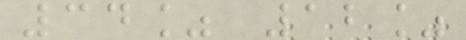34% 12%
